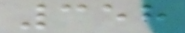358
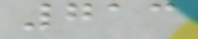713
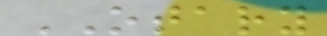OTARY
